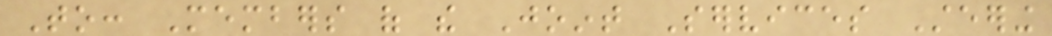To: Members of the Joint Services Steering
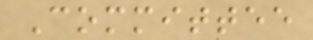Committee
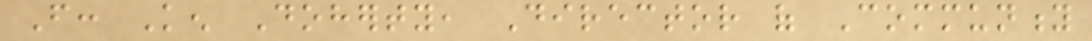From: Ken Doherty, Director of Community
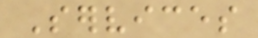Services
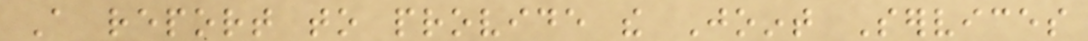A report to provide the Joint Services
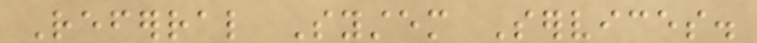Referral System Services.
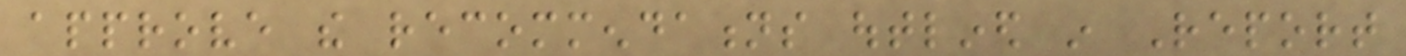approve the recommendations outlined in Report
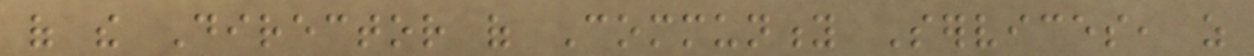of the Director of Community Services, as
